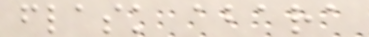flask abara
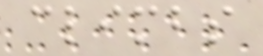climbs
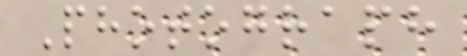Photograph
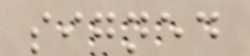signed
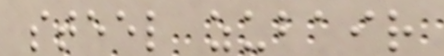steel zubair
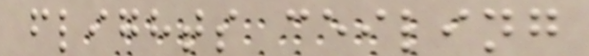flights ceiling
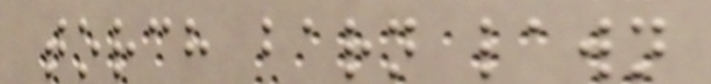torch barn lawn
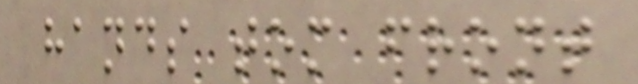hands tom front
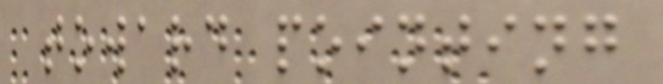toward pointing
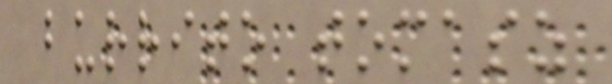burrito tomasz
